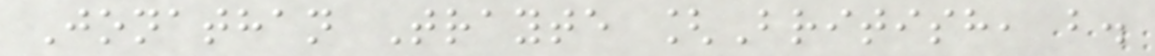Jonathan Trayte [British, b.
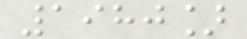1980]
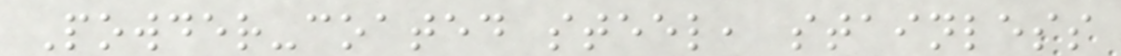Powder-coated steel, stainless
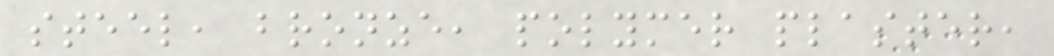steel, bronze, polymer plaster,
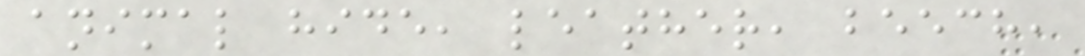animal hide, leather, beech,
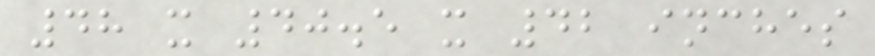48 x 40.5 x 42 inches
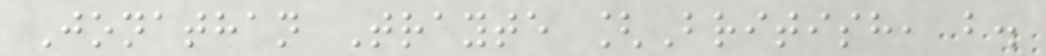Jonathan Trayte [British, b.
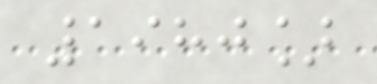1980]
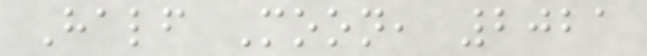Half Moon, 2021
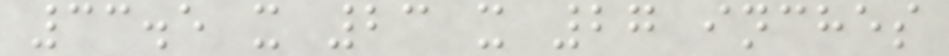33.5 x 23 x 27 inches
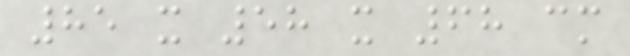85 x 58 x 68 cm
